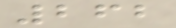262
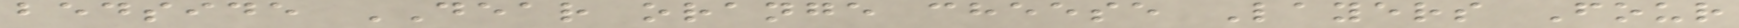bedside DEAR orange cheese Layers Four
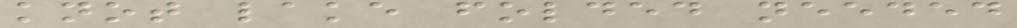knot lake folded needed
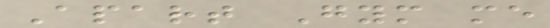Apart Gym me
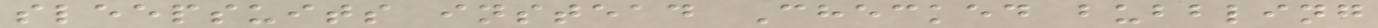sleepsuits instead Checked bubbling
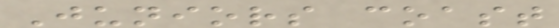Juniors coast
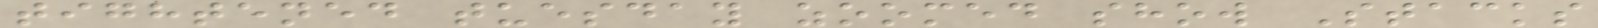tightened tuesday zoomed show Stacks
